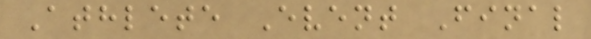Athlete Event Final
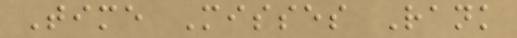Time Misses Rank
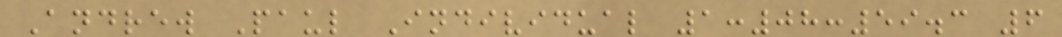Andrew Paul Individual 1:08:59.3 6
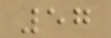57
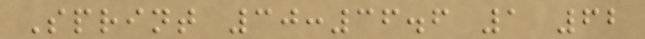Sprint 30:36.6 1 62
